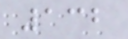132
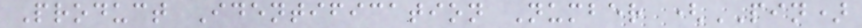Product Identification Number (PIN)
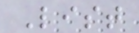List
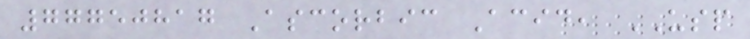77750817 Ascorbic Acid, USP
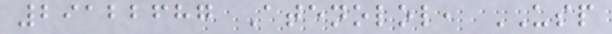29122687 Atenolol, USP
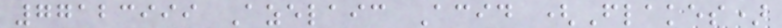77123999 Azelaic Acid (Flakes)
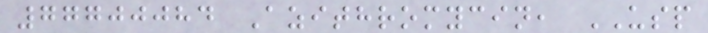77700084 Azithromycin, USP
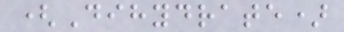(Dihydrate)
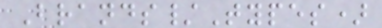Brands/Types)
